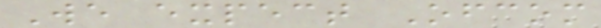We expect Ofcom
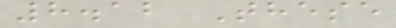8.12 These
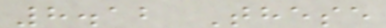8.12 These
